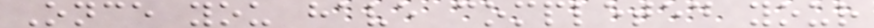Once you have completed your
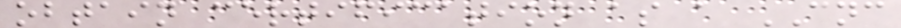obtain certification as a CNC
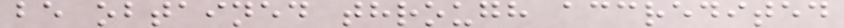be obtained through accredited
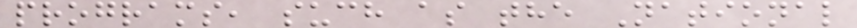programs, such as the National
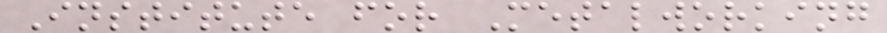Institute for Metalworking
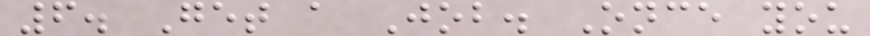6. Get a Job. Once you
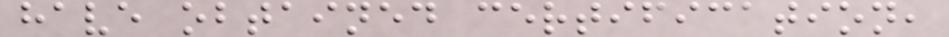have obtained certification,
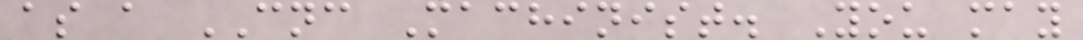as a CNC Machinist. You may
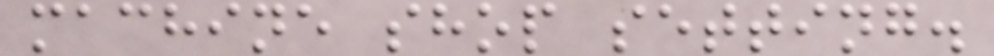machine shop setting.
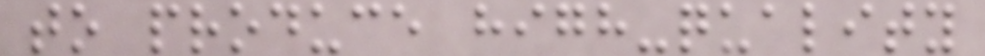to produce high-quality
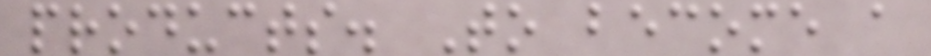products. To become a
